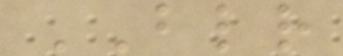BLR
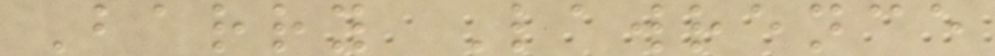Barry Lawrence
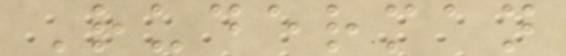Ruderman
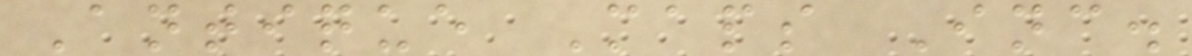Antique Maps Inc.
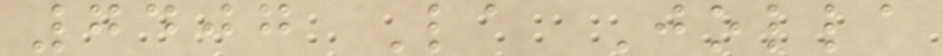7407 La Jolla
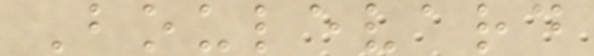Boulevard
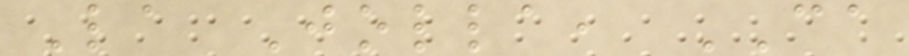La Jolla, CA
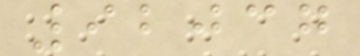92037
